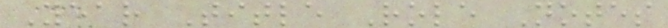Year Title Role Notes
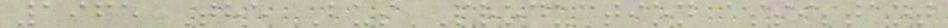1965 The Bus Production assistant
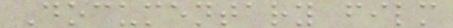Documentary film
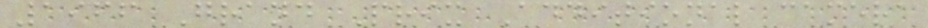1966 Grand Prix Additional camera
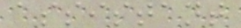assistant
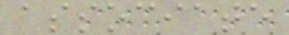associate
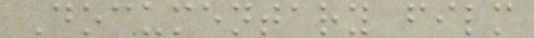Documentary film
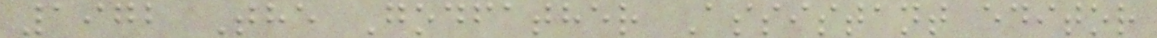1972 The Godfather Assistant editor
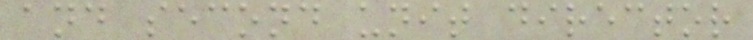and second unit director
